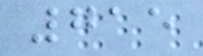715
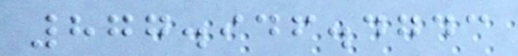877.946.4743
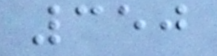350
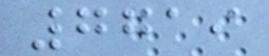7719
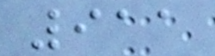911
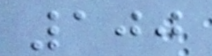100
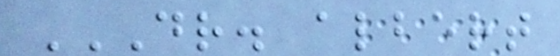DR. ALBERT
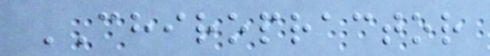CHIROPRACTOR
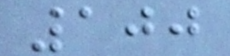100
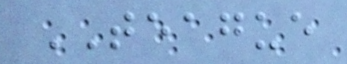TEAGUE
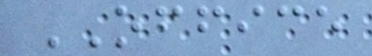OFFICE
